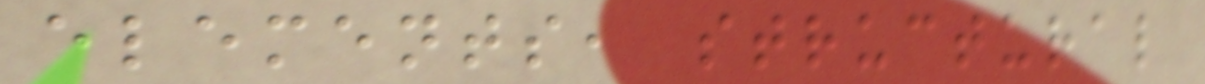elements, structural
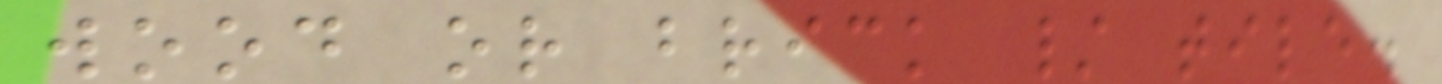wood or brick / tile.
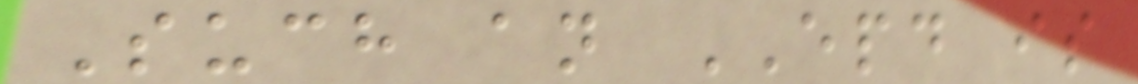Such an EPD is
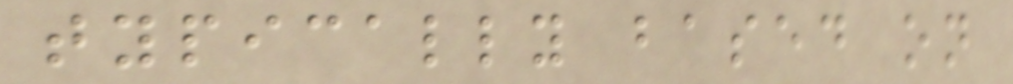typically based on
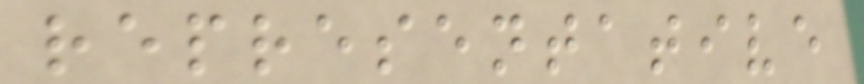representative
